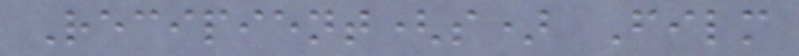Recipient(s) Film
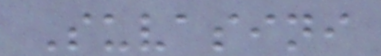Suvasini
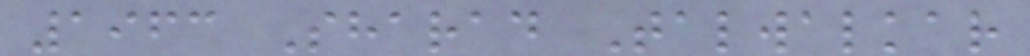1963 Sharad Talwalkar
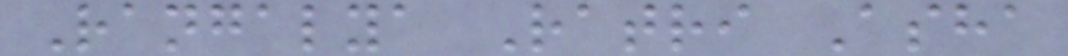Rangalya Ratri Asha
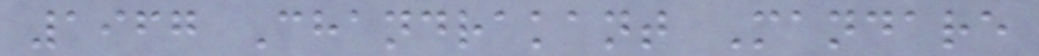1967 Chandrakant Mandare
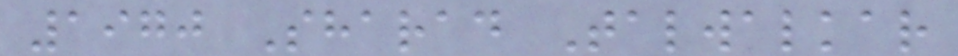1970 Sharad Talwalkar
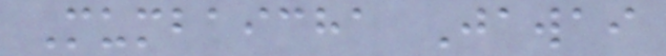Mumbaicha Jawai
